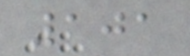101
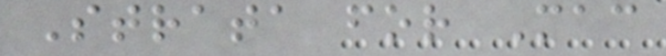Strata for Mac
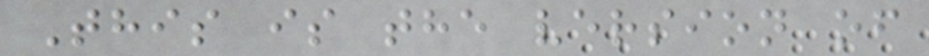This is the version of
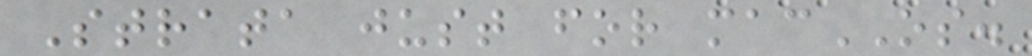Strata just for macOS.
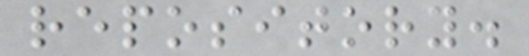repository.
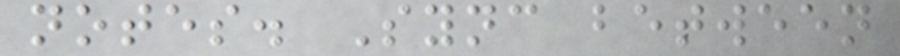notes. Sync between
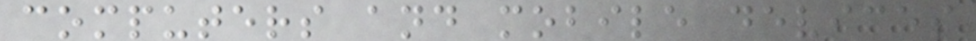computers and mobile devices
